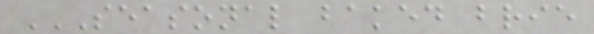SEASONAL BAKED BRIE
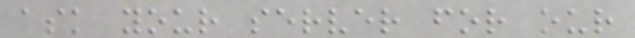ask your server for our
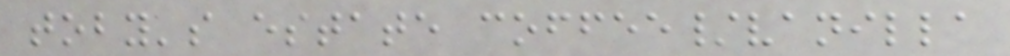toby's estate coffee/vanilla
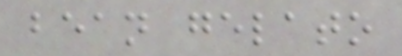bean gelato
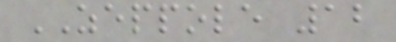ZEPPOLE 12
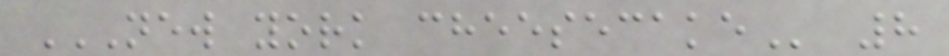NEW YORK CHEESECAKE 8
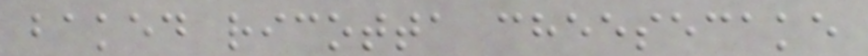baked ricotta cheesecake
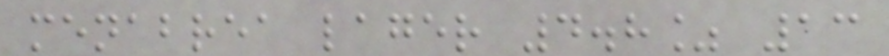menabrea lager 4.8% 13
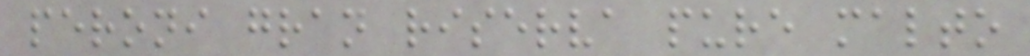peroni gran riserva pure malto
